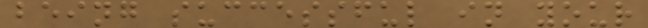being successful in your
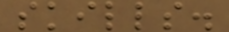skills.
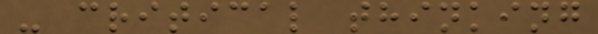- critical thinking
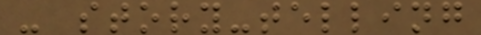- story-telling
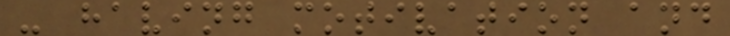- having motivation and
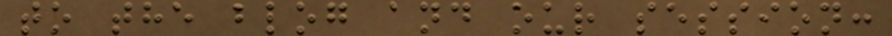to the blog and our session:
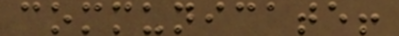communicate!
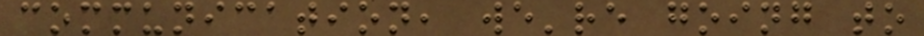communication, we're going to
